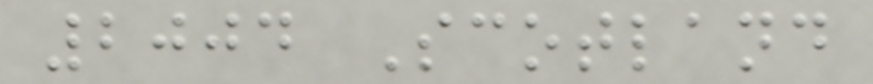2004 Scotland
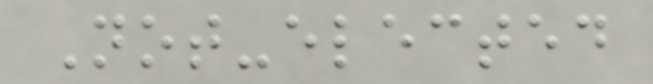Not-elected
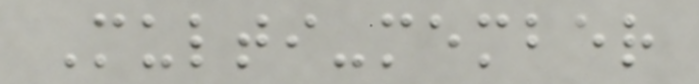Multi-member
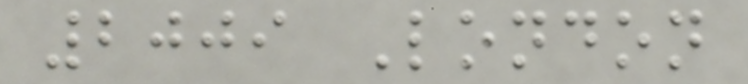2009 London
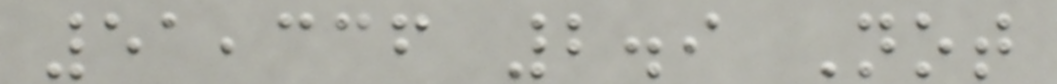51,336 2.9 Not
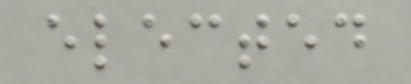elected
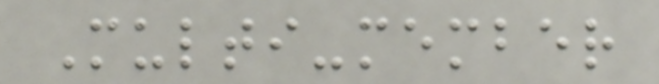Multi-member
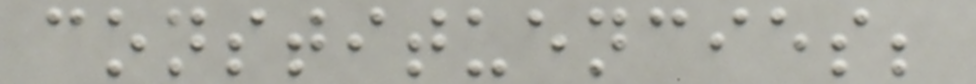constituencies;
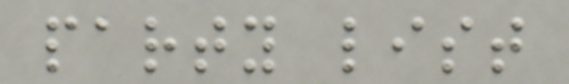party list
